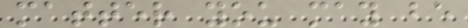matter you may be
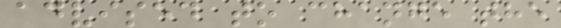advised to change the
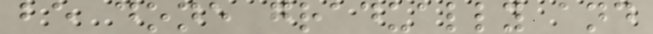be done gradually and
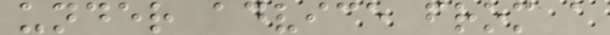under advice from a
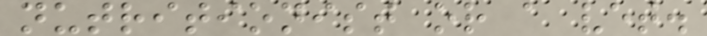nutritionist or a vet.
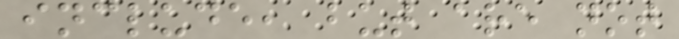include, but are not
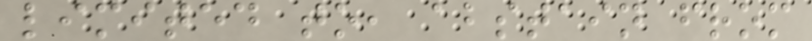limited to, abstain from
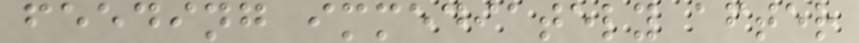feeding immediately after
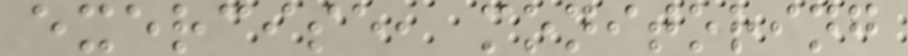exercise, monitoring
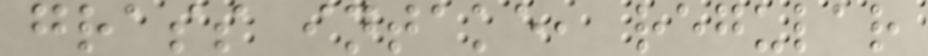grass intake, regular
